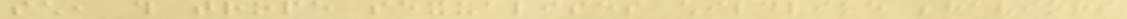such, this trope sexualises childlike behaviors
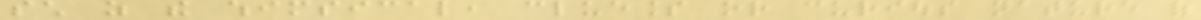such as the whimsical, clueless or curious nature of
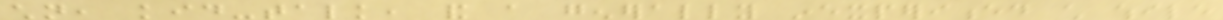children, kid-talk, and a generally inexperienced child while
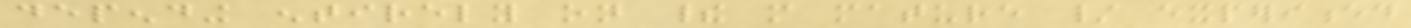depending entirely on their more mature / experienced
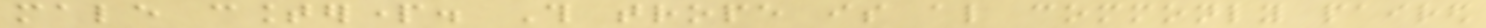male counterpart. This trope is also commonly paired
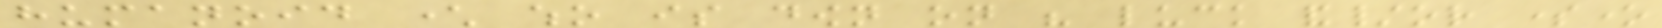humanoid character who is down on his luck and/or someone
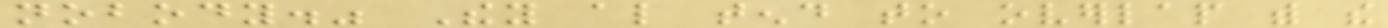nobody." They also tend to overlap with the
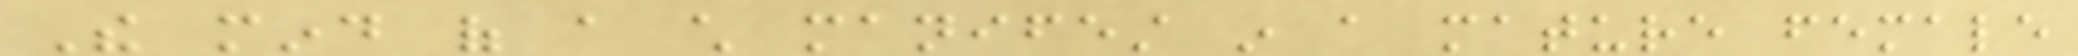The mind of a child manifest in a mature female
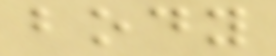body
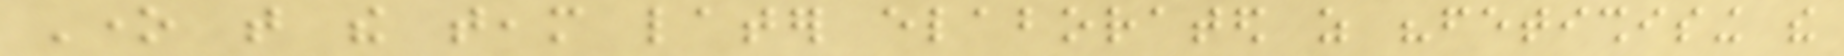One that the team later elaborated as "fetishising the
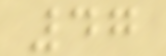47
